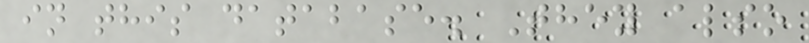in this database. They also
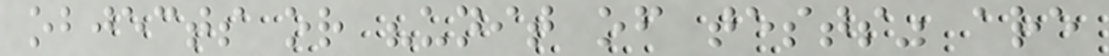objects or "unit of tests" are
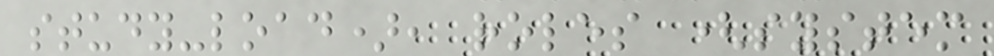study-load), roles (system
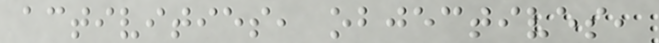activities, objectives,
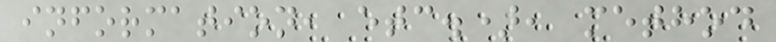information, etc.), method
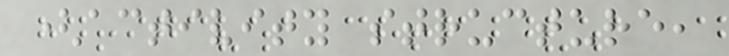(activity structure,
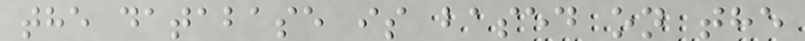the database is based on the
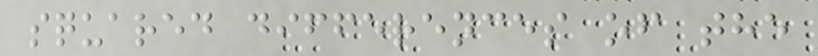squared differences of the
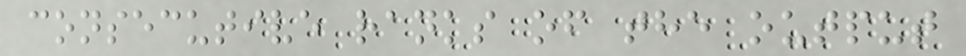consecutive ranks of the output
